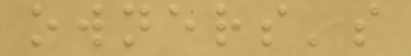owners's
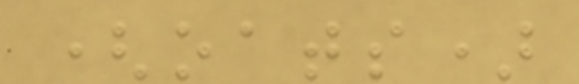(oats)
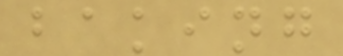baking
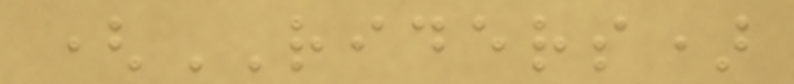(RIDERS)
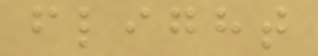flight
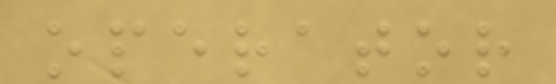operator
